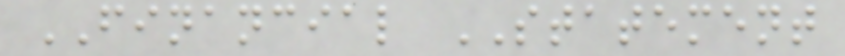FINANCIAL STATEMENT
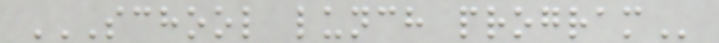SCHOOL LUNCH PROGRAM
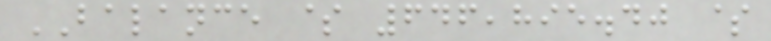BALANCE $ 646,895.40 $
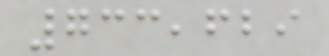733,629
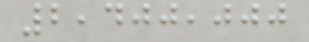2,400,000
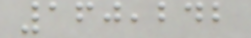160,242
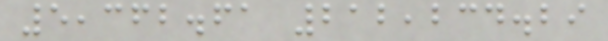5,362.61 212,234.29
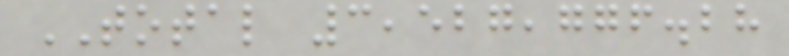TOTAL 3,527,776.28
